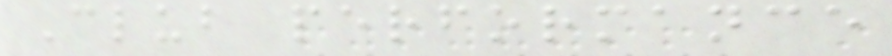Club performance
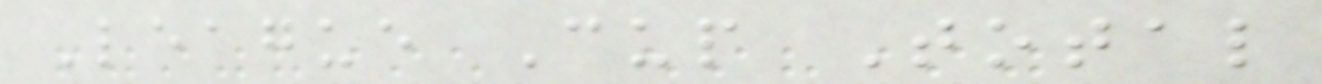League Cup Total
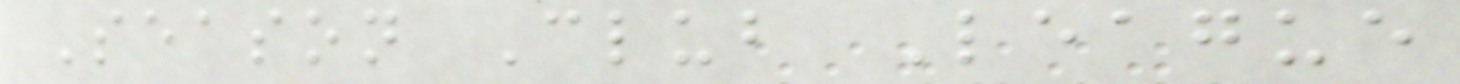Season Club League
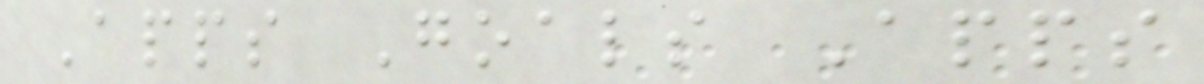Apps Goals Apps
